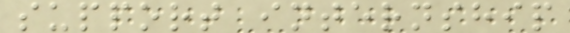support internship
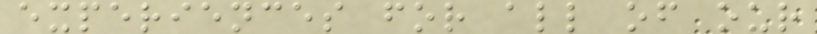experiences for all of our
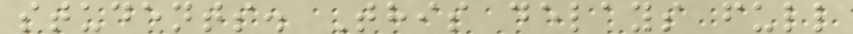students. This delays full
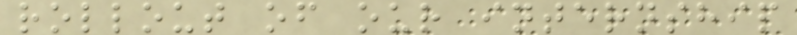rollout of our internship
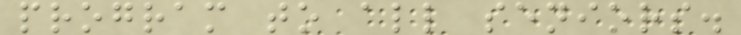program to all seniors.
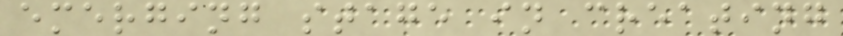emerging stage in creating
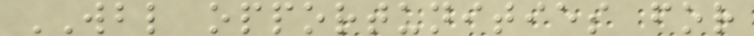WBL opportunities for
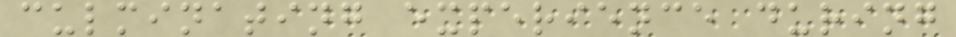culminating experience during
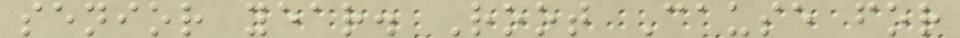senior year. Root Cause for
